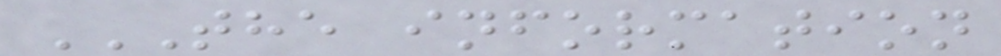THE INFORMATION
